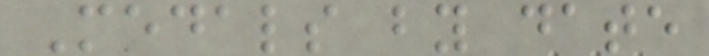Medals by date
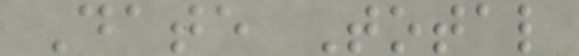Date Total
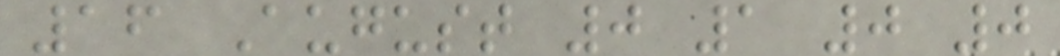16 August 0 1 0 0
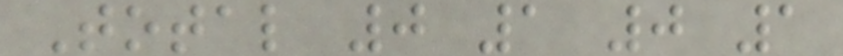Total 0 1 0 1
